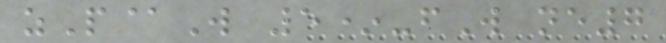zP@W 5*-fW ne7
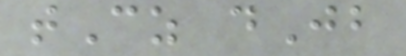tCz dJb
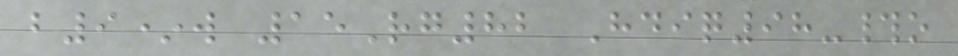b9*w 15Rg82 Hdiq98-#o
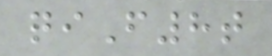qiF8t
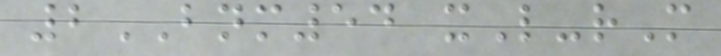2BNM54 xL-rM
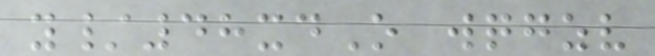y/48xdO wqgzv
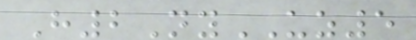H2NyUZ5
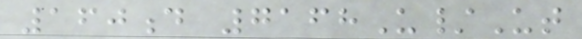160d 7168U/Ut
